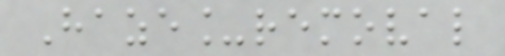Haze_removal
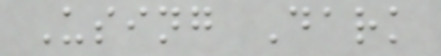Using Dark
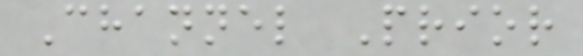Channel Prior
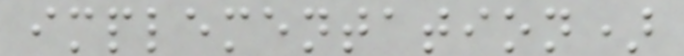implementation)
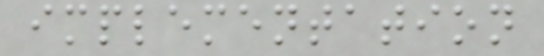implementation
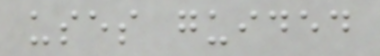uses guided
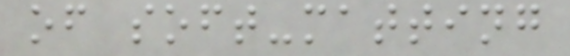of soft-matting
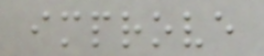improve
